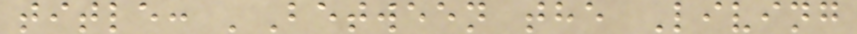title: 'Between the Living
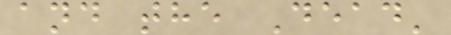and the Dead'
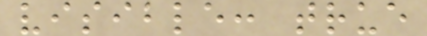visible: true
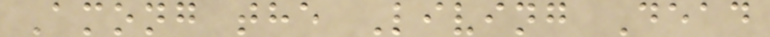Among the Living Dead
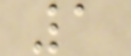1
